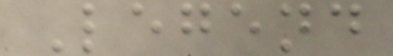Legend
